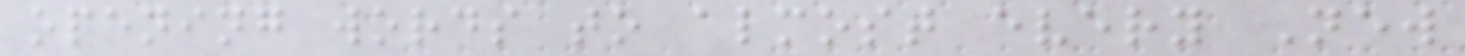opening words to almost every New
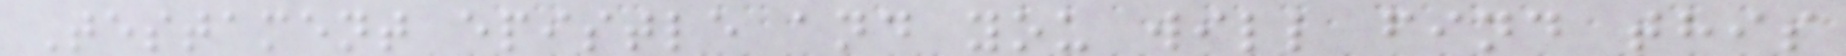Testament epistle and you will find this
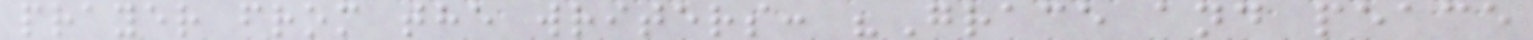prayer from the writers: "Grace and peace
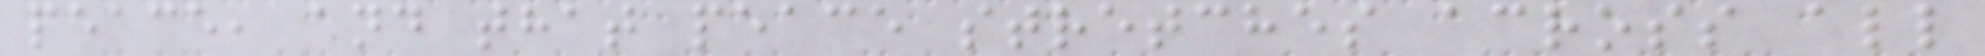peace, and that peace stretches across all
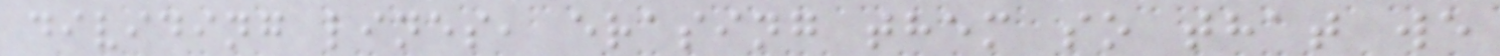dividing lines, erasing them so that we
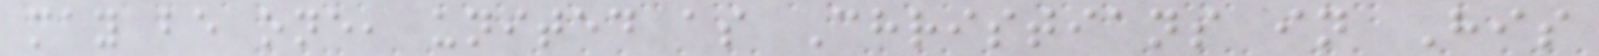may be one, united as Christians in His
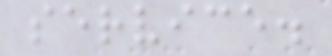service.
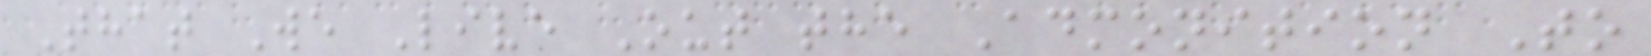That We Live Out the Admonition To
